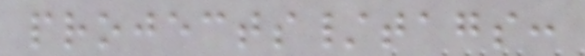projects/tags:
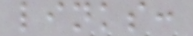links:
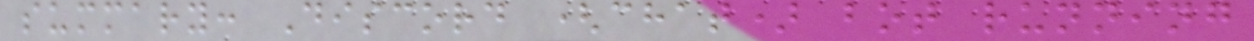summary: Discord (chat) bot running
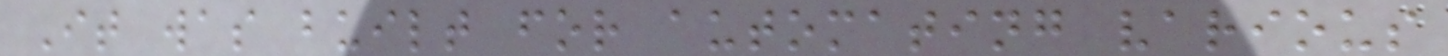It was built for automating various
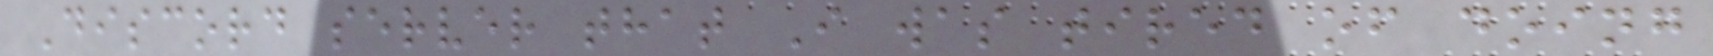Discord server that I was tired of doing
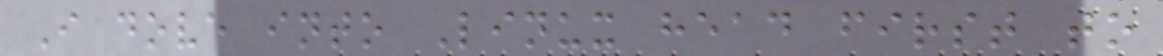I dove into Linux head first to
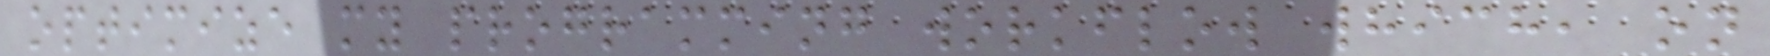optimize my programming workflow which, on
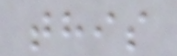this
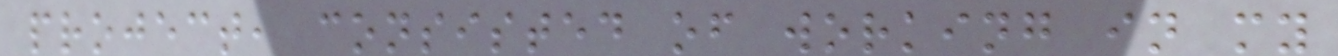project, consisted of working in my
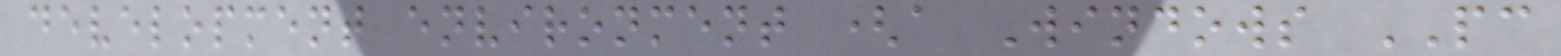development environment (a Windows PC
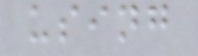using
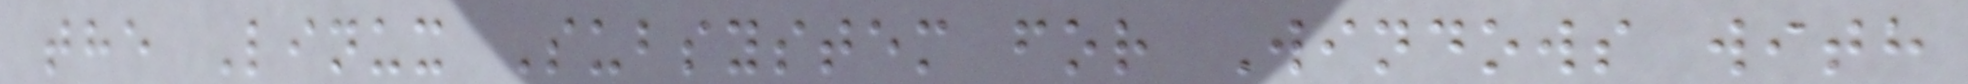the Linux Subsystem for Windows with
